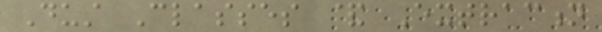Dust Classes & Extraction
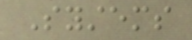Systems
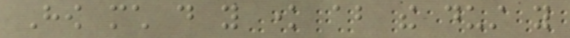How much do you know about the dust you
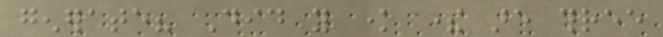generate? Did you know there are three
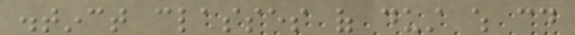distinct classes of dust which could
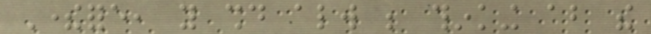Therefore, you should always be thinking about the
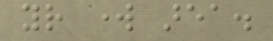your work area.
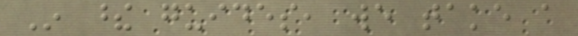In these guides, we take a
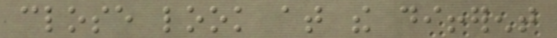close look at the different
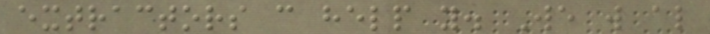extractors can help you. We will also
